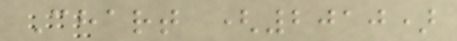Chart (2010)
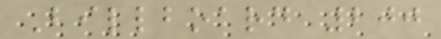Billboard 200
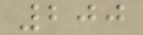200
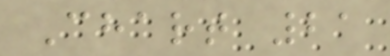Chart 21
